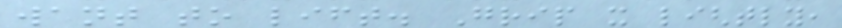want to lift. Grip it lightly,
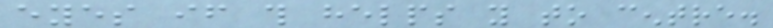eyes if this helps you to centre.
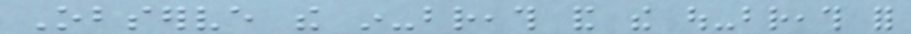Observe the in-breath and the out-breath for
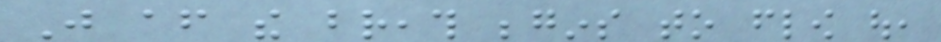Just after the breath begins to flow out,
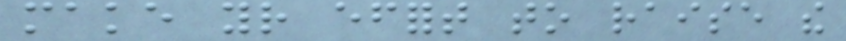make your effort to raise the
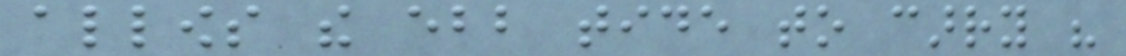allows the ebb tide to carry his
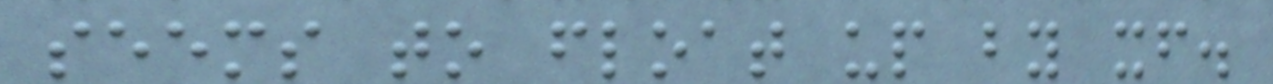seems to float up by itself.
